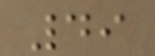49
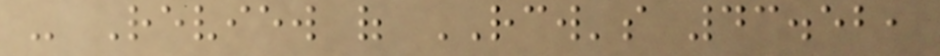- Review of RCW's 43.52,
